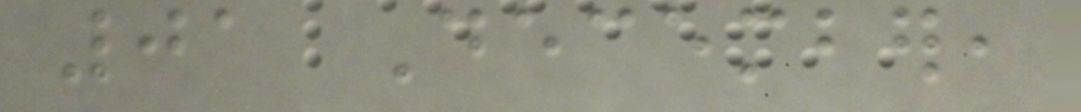01 December,
